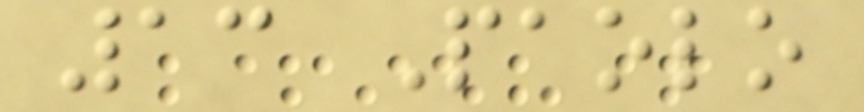13 Paolo
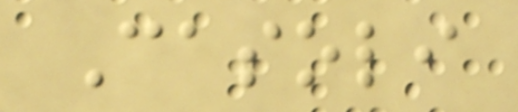Casoli
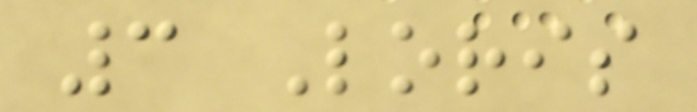3 Loris
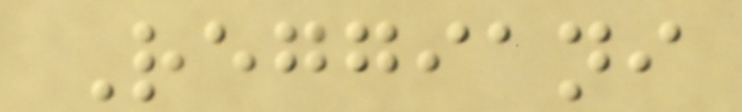Reggiani
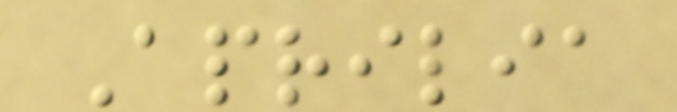Aprilia
